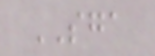SGA
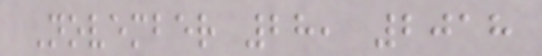November 28, 2018
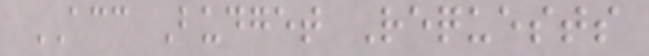ACC Budget Requests
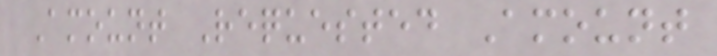Amount Requested Amount
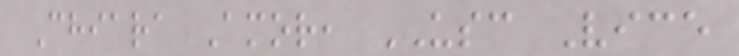Chiara Amor, USC Vice
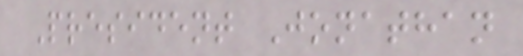President Jonathan
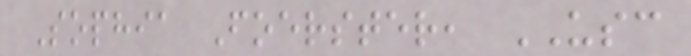Sophia Foerster, USC
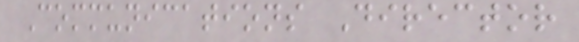Communications Director
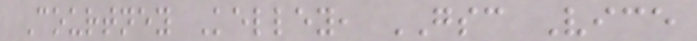Courtney Kelley, GSC Vice
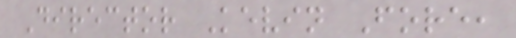Director Kevin Fore,
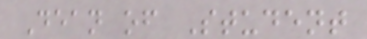Dean of Student
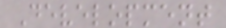Development
